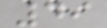49
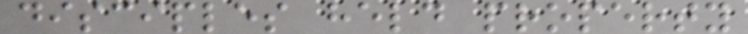disciples held property
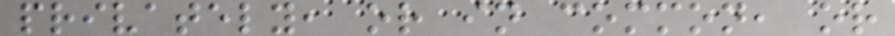privately, or in common, or
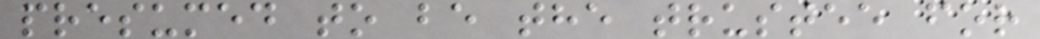presumed to be the trustee for
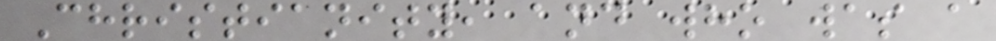Christianity, and who was a
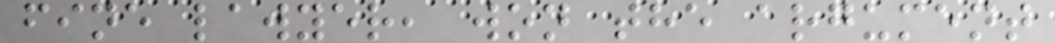fine lawyer, won the argument
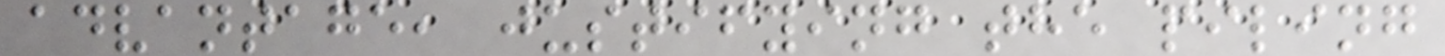advantage, justifying the piling
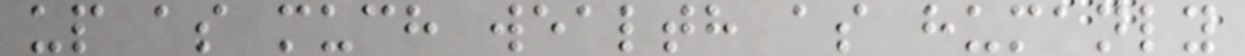up as much wealth as humanly
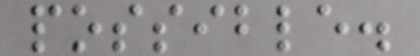possible.
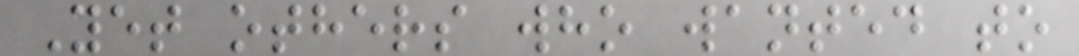Yet others who wanted to
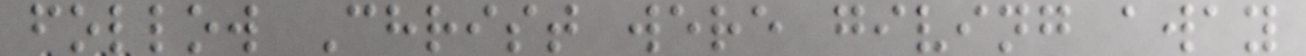follow Christ were giving away
